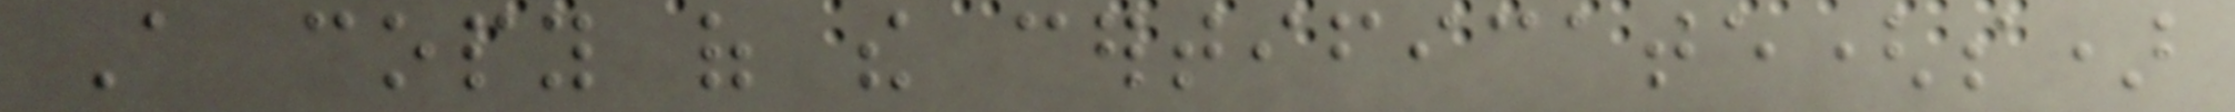A copy of the certificate(s)
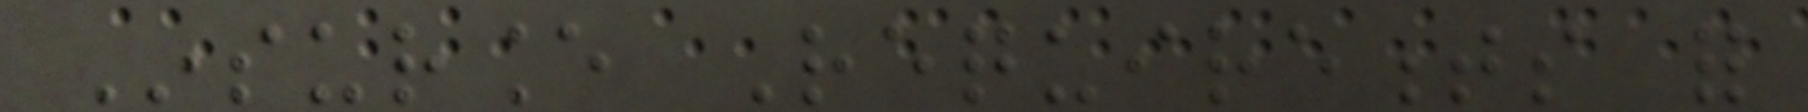Insurance Requirements for
